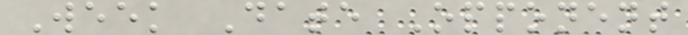Week Date Opponent
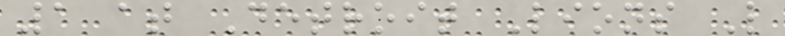1 at Detroit Lions L
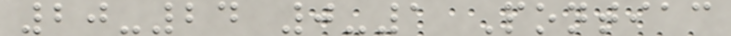20-24 0-1 Pontiac
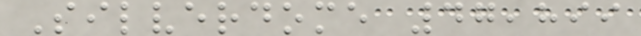Silverdome 47,899
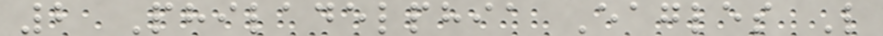2 Philadelphia Eagles L
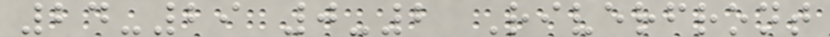24-29 0-2 Riverfront
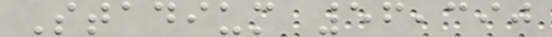Stadium 56,390
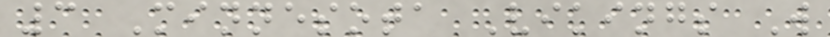3 Minnesota Vikings W
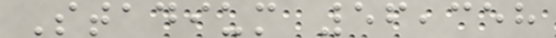Stadium 56,358
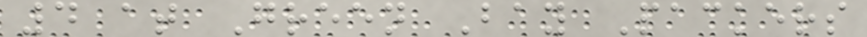4 at Green Bay Packers
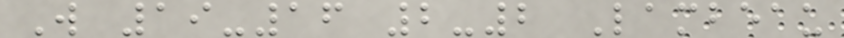W 19-16 2-2 Lambeau
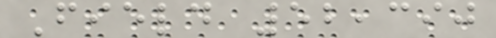Field 52,390
